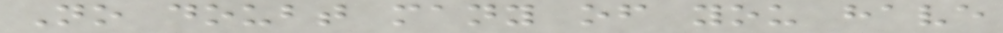No doubt many of you have
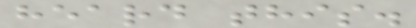heard this.
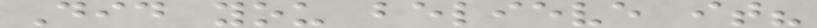Did you believe it?
